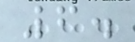6.
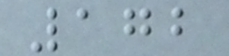172
